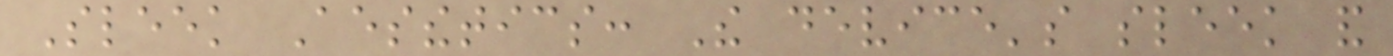Sleek Aesthetics: The device's sleek and
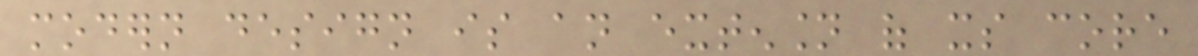modern design is an extension of its core
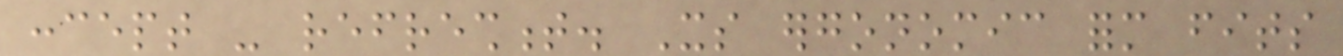concept - refreshment. Its ergonomic form fits
